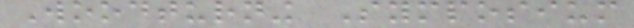Woodturning Symposium
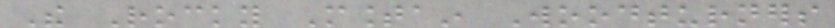The Rocky Mountain Woodturners
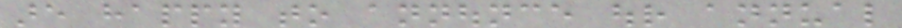are happy to announce our annual
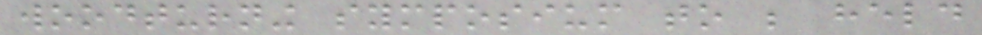woodturning symposium to be held
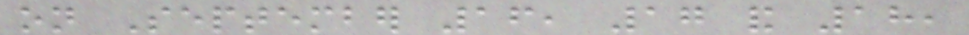on September 16, 17 and 18,
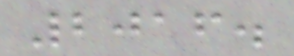2016.
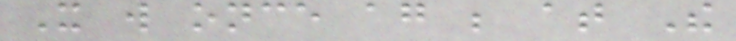It will once again be at The
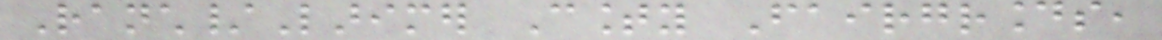Ranch/Larimer County Fairgrounds,
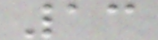13
